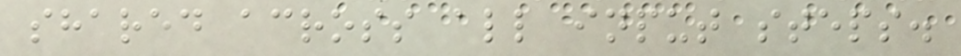shared across all input steps.
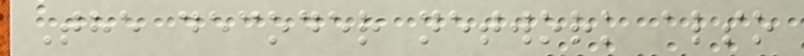The decoder network also
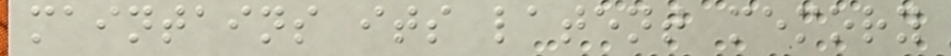maintains its latent memory
